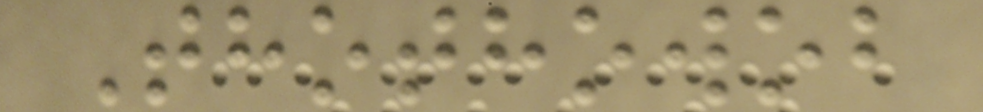Thothowob
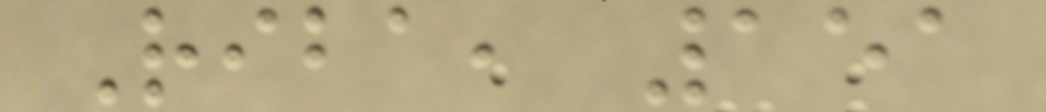Riba, 151
